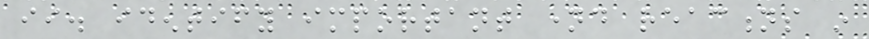ii. identify important named reactions in
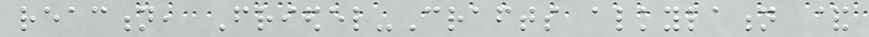reaction, Friedel-Crafts alkylation &
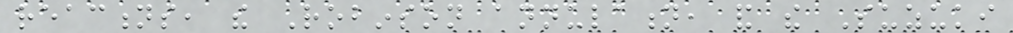reactions, the Robinson annulation, and the Suzuki
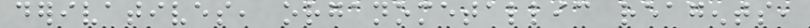derivatives, organometallic reagents,
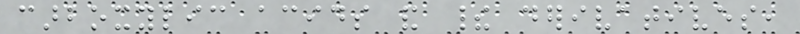carboxylic acids and their derivatives,
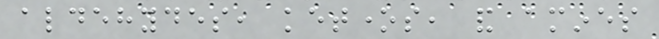aldehydes, ketones, and amines
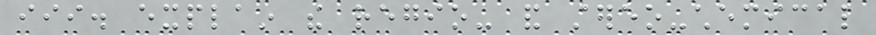iii. explain the regio- and stereo-chemical
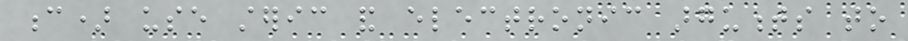c) use steric and electronic arguments to
